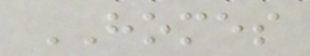HOMES
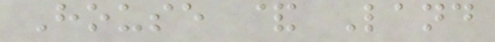House & Land
